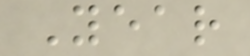Year
